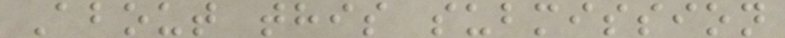About this submission
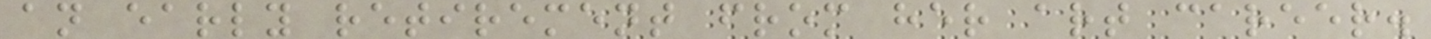an early retirement from her art career.
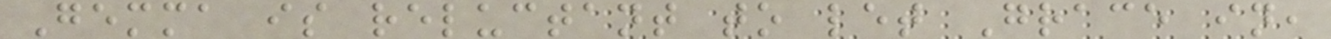Gemma is reluctant to let Grace in,
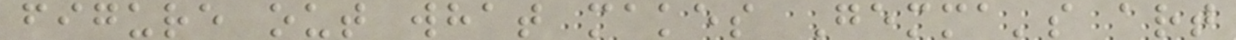figure out what makes Gemma's art
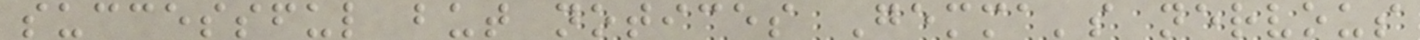successful but notices Gemma's nervous
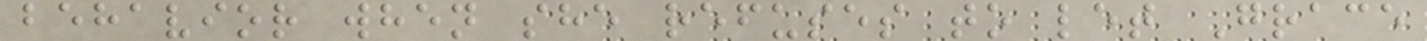behavior when she refuses to let Grace
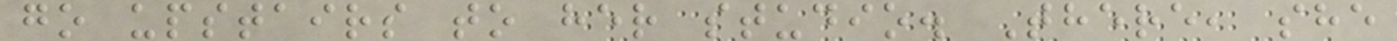go upstairs to her studio. There, she
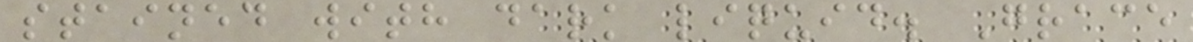stained with dark liquid. Grace
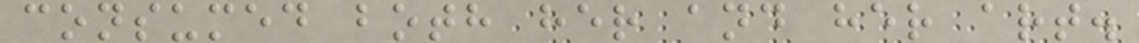consumed both her and her art.
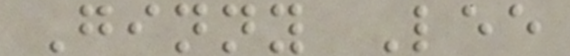Ginny Lee
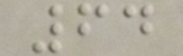64
